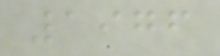1976
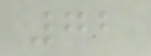72
